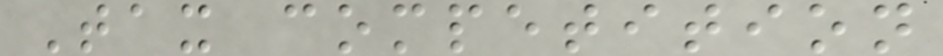Tax competition
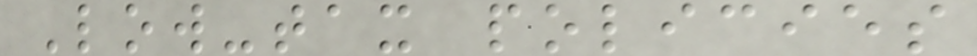Low-tax policies
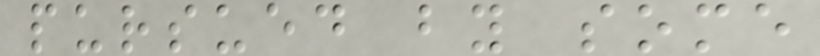pursued by some
